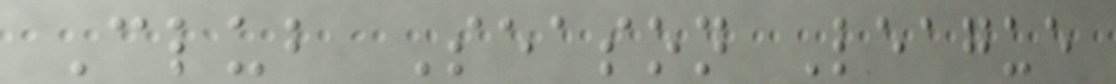Club Season League
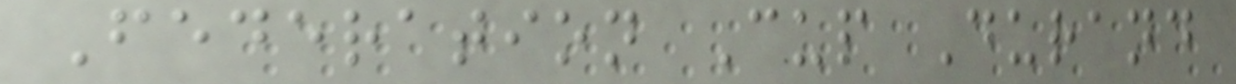Federation Cup Durand
